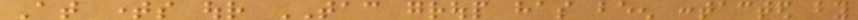At times our TAC group has been contacted by
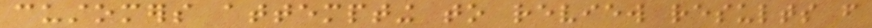customers attempting to review results from
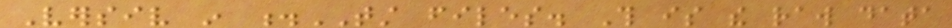Versiv in .TST files. This is the raw data
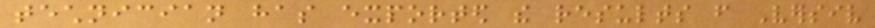technician has exported the results from Versiv
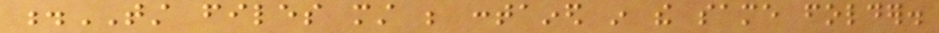.TST files must be contained in the same folder.
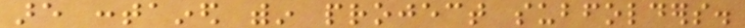are contained within project subfolders.
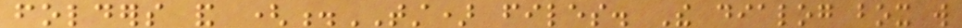folders and (.TST) files. The dialog box will
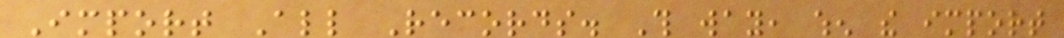Import All Records. This way, when the import
